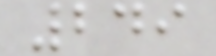249
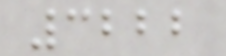3222
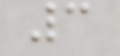3
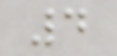4
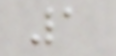1
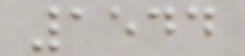1544
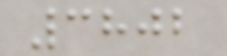3802
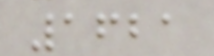1621
